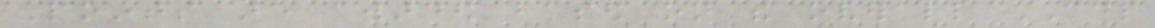Points are awarded based on the overall CDP
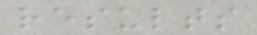results
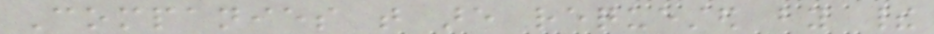Companies that are requested by their
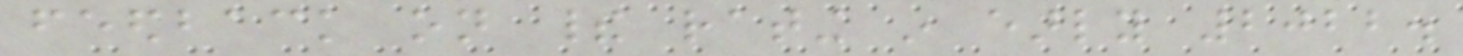feedback on their rating in early 2022.
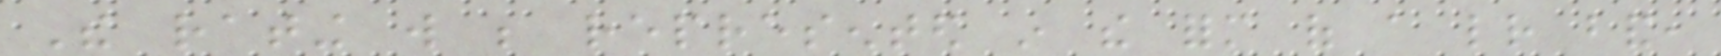The rating will be represented in the form of a letter band,
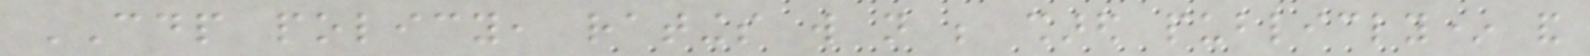CDP policy, ratings will not be shared publicly* and
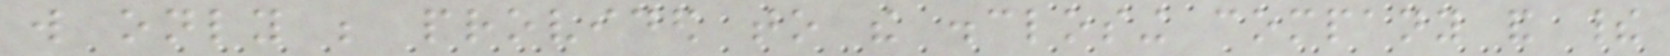will only be provided to the disclosing company and their
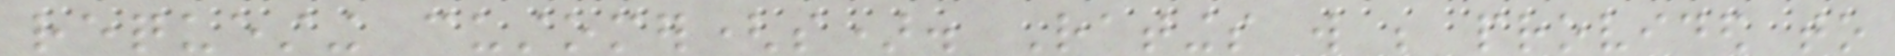requesting customer(s). Ratings will be provided to
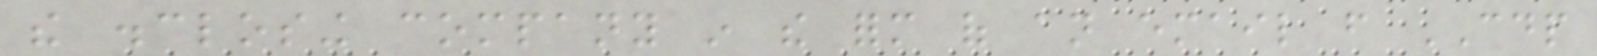the disclosing company in the form of an email from CDP
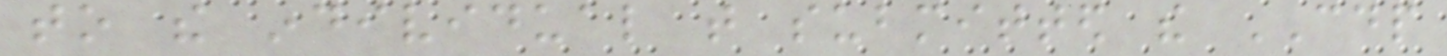to the individual that submitted the CDP
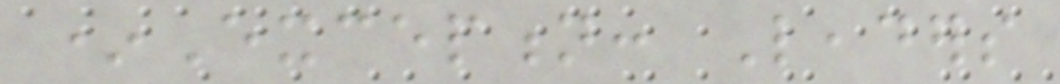*Exception: Leaders
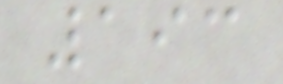193
